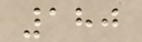180
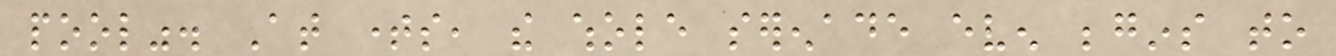pool". At times, the whole serenade even begins to
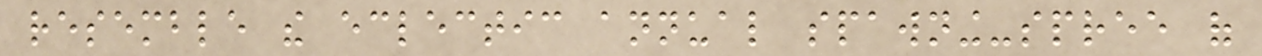resemble the eclectic annual spawning-spree of
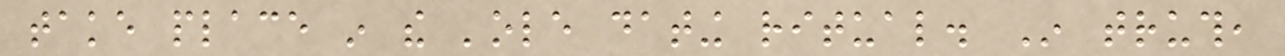take place in the 'ole dating ritual. In truth,
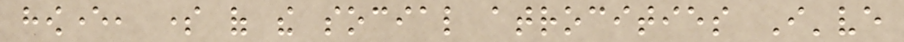however, some of the social atrocities I've
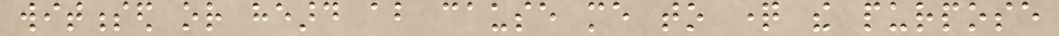witnessed or heard about cause me to question the purpose
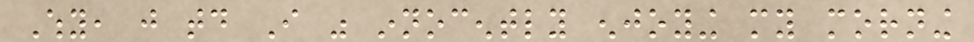Why, just today I was innocently enjoying my morning
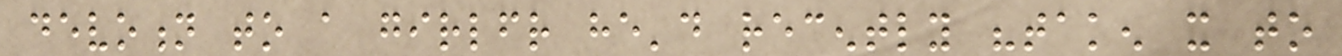devotion to a girlfriend he'd recently "taken it to
